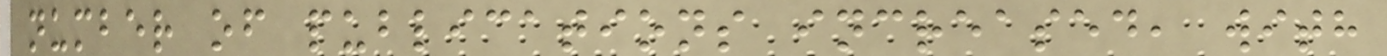number of publications increased, with
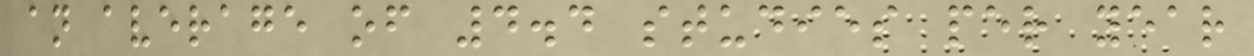an average of 4.4 studies per year
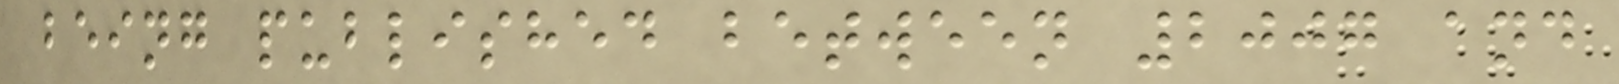being published between 2007 and
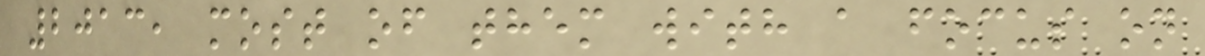2013, most of them with a focus on
